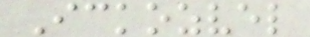Ickozvel
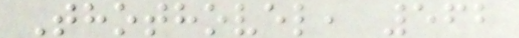Thothovel, 562
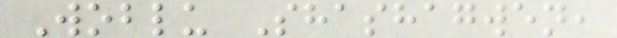Woblu Shashagwen,
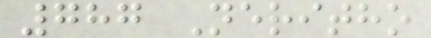787 Neritho
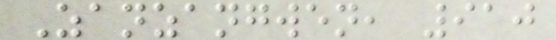Zanzangwen, 910
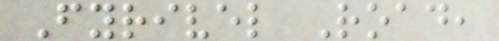Fyrivel Road,
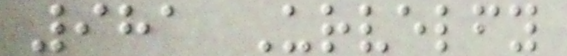981 Urvelfy
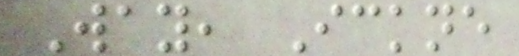Way, Ickne
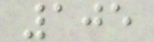105
